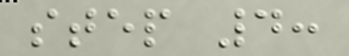step 4:
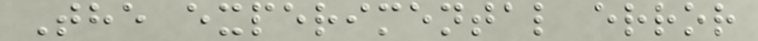The experimental error
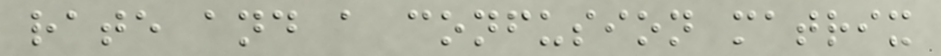rate and a confusion matrix
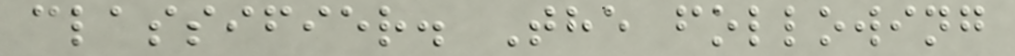classifier. The following
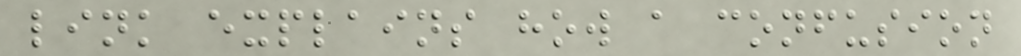link explains how a confusion
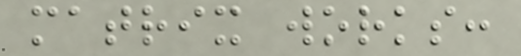matrix works:
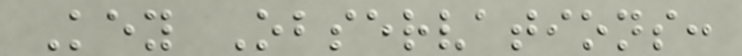Key Observations:
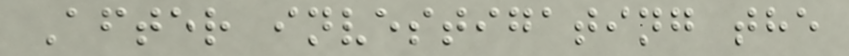After investigating the
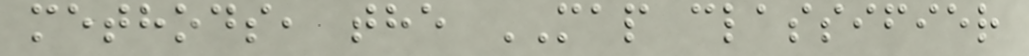methods, the MAP classifier
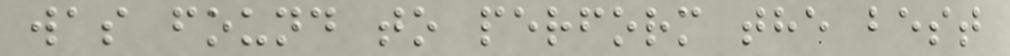was found to perform the best
